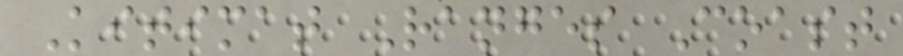Kitimat Ranges Coast
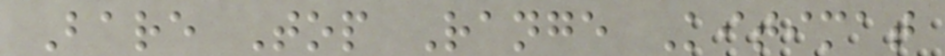Bare Top Range Kitimat
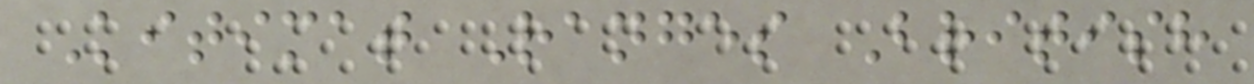Kitimat Ranges British
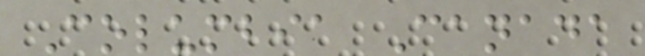Columbia Canada
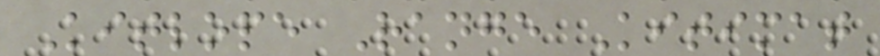Kitlope Range Kitimat
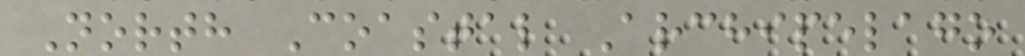North Coastal Archipelago
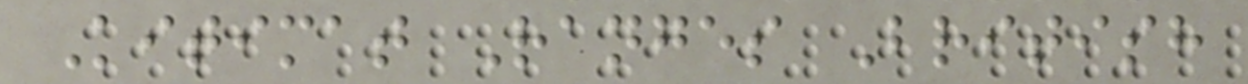Kitimat Ranges British
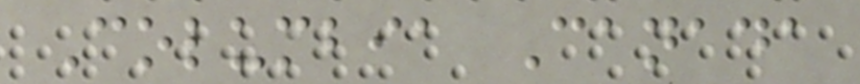Columbia Canada
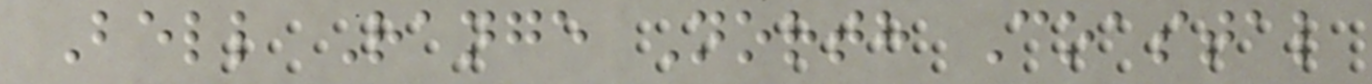Bell Range North Coastal
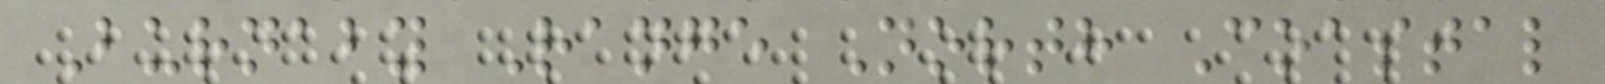Burnaby Range North Coastal
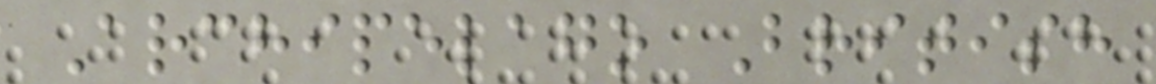Archipelago British
